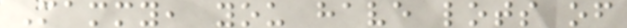Mammy, you have lots of
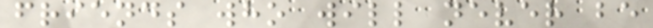friends who will never be
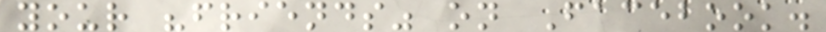your "friends" on Facebook.
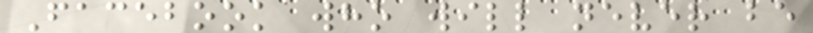Facebook who will never be
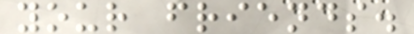your friends.
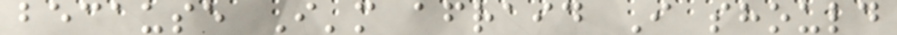because I'm afraid I should
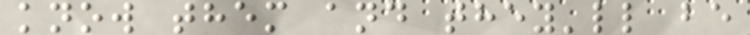know them and they'll be
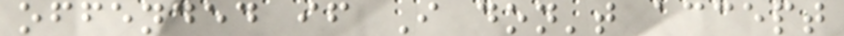offended if I don't accept
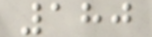180
